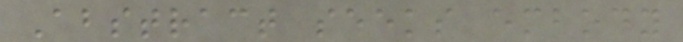Abstract seeks embody
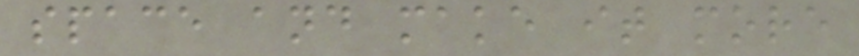space and make it more
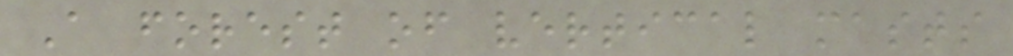A forest of vertical masts
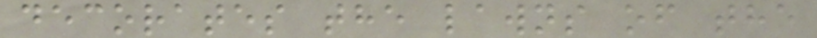decorates the lawns of the
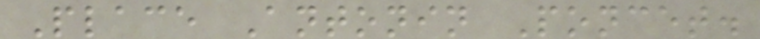Place Antonin Poncet.
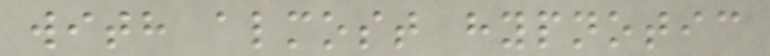with almost hypnotic
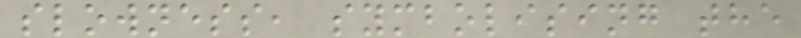slowness, symbolising the
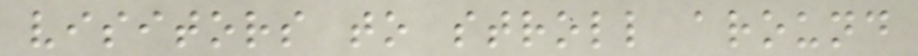visitors to stroll around
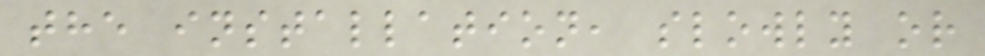the installation, slowly or
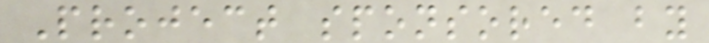Project sponsored by
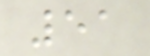51
